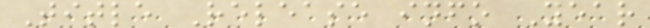Title Release info Year
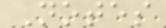Notes
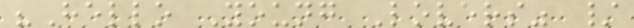"Hello Young Lovers" /
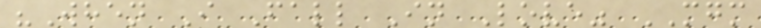"When I Fall In Love" MGM
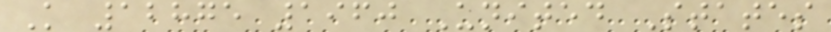K 12875 1960 United States
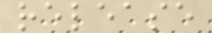release
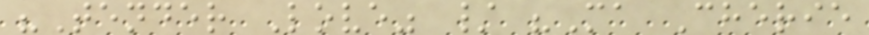"Tender Love" / "Ma Cherie
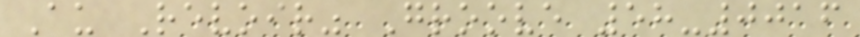Au Revoir" Groove 58-0016
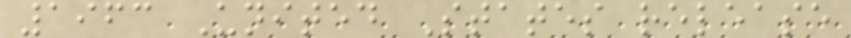1963 United States release
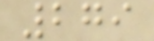279
